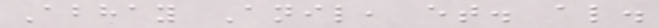Abhay Anil, et. al.
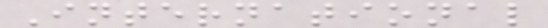International
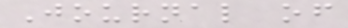Journal of
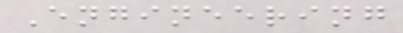Engineering
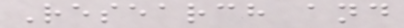Research and
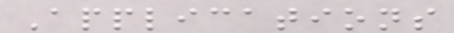Applications
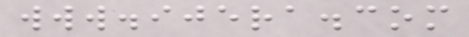www.ijera.com
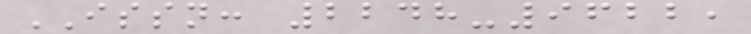ISSN: 2248-9622,
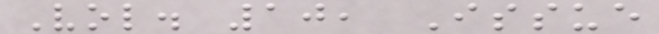Vol. 10, Issue
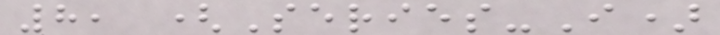8, (Series-I)
